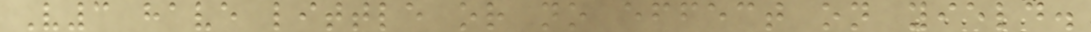V3 have little or no effect on yield.
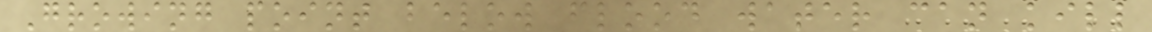Growing point below flood water can kill
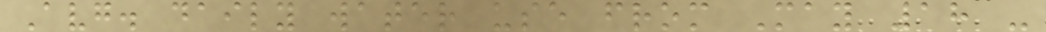Avg. daily water use from May 18 -
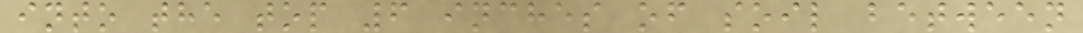into the top 6 inches of soil between
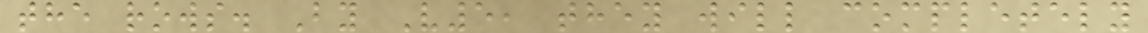the rows. By V5, they will completely
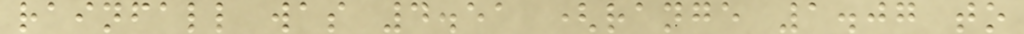rainfall was 4.51 (range 1.07 to
